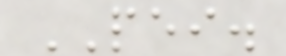PEI.
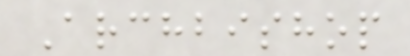Archbishop
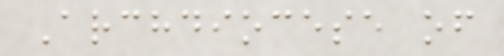Archdiocese of
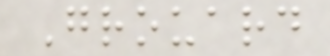Grouard
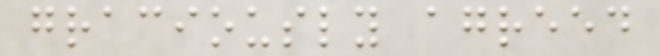graciously agreed
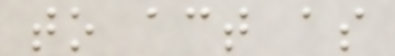to act as
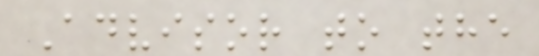Advisor to the
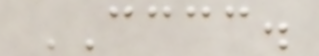CCCC.
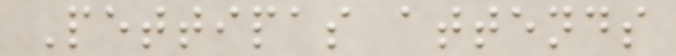Pettipas attends
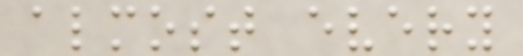almost every
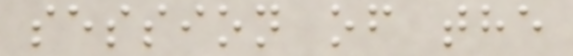session of the
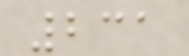231
